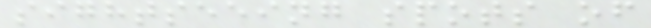sightseeing spots of
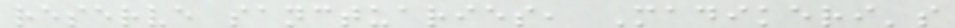reserve sanctuaries, Madikeri's
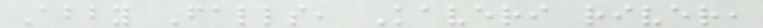Abby Falls, Kaveri river,
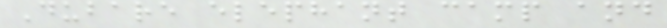Dubare elephant camp and
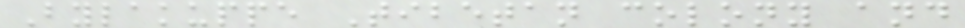Bylakuppe Tibetan colony and
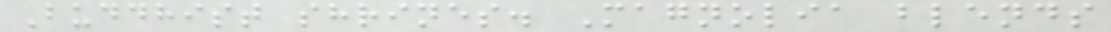Buddhist shrines. Magnolia blends
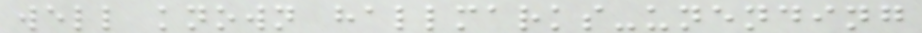well known hallmarks-unending
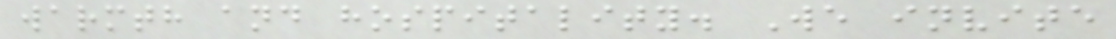warmth and hospitality. We invite
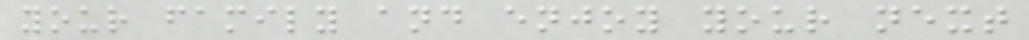your family and enjoy your next
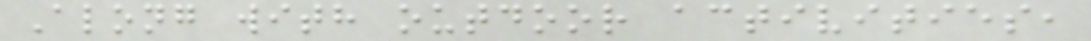Along with outdoor activities,
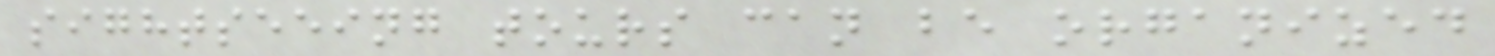sightseeing tours can be organized
